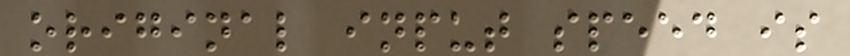original input speed is
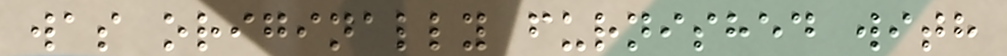was originally furnished with
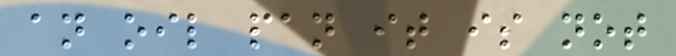an oil pan it is not
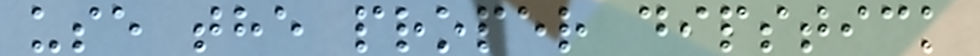use the proper dipstick
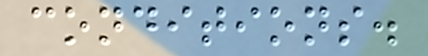conditions.
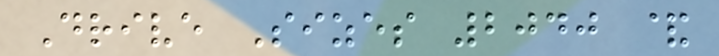Drive Sizes 2040 &
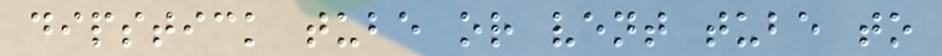dipstick tube or vent tube to
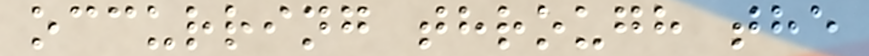occurring through the
